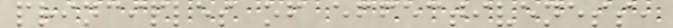principles of effectiveness,
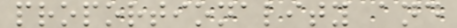proportionality and
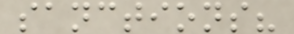sanctions?
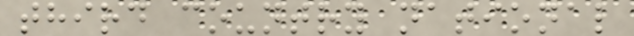third country national
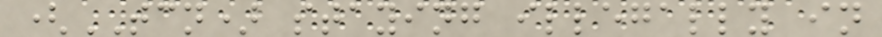(TCN) staying illegally in
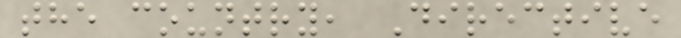the country, Directive
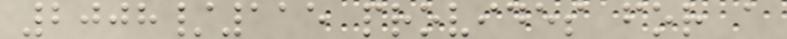2008/115 provides for a
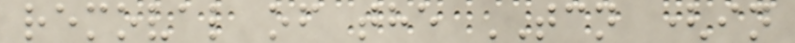removal of the TCN (in
